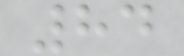84
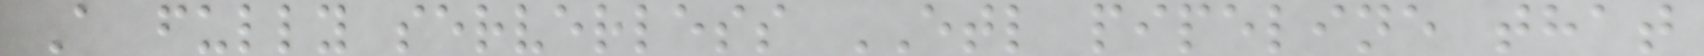A fully serverless ETL pipeline that
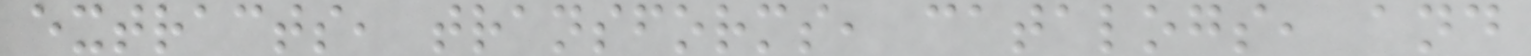extracts, transforms, catalogs, and
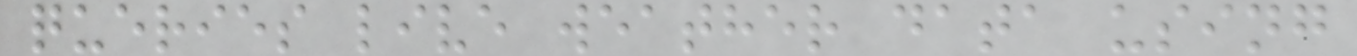queries live weather data using
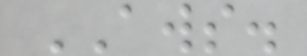AWS.
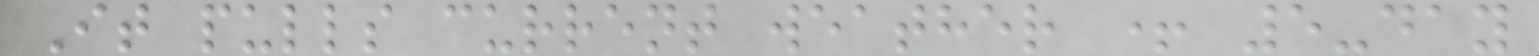It pulls current weather + 5-day
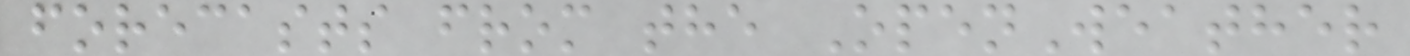forecasts from the OpenWeather
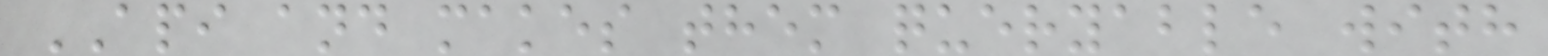API and makes them queryable with
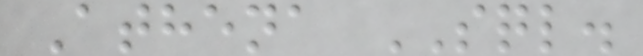Athena SQL.
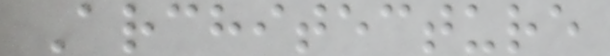Architecture
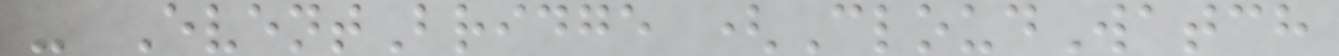- EventBridge (CloudWatch
